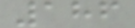186
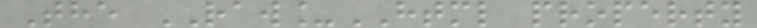The RAW_HTML property
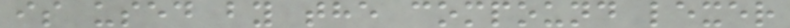is used by the compound lexer
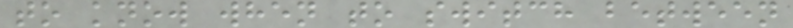to know when to switch between
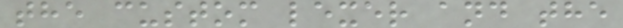the custom lexer and the
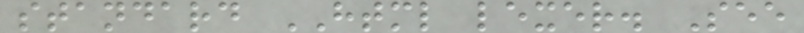standard HTML lexer. See
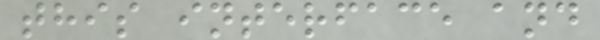this interface and
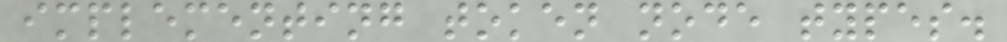implementing token node types.
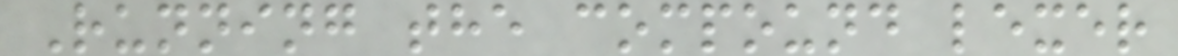Running the compound lexer
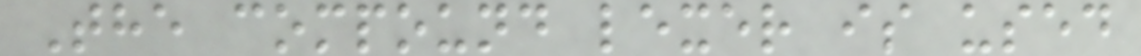The compound lexer is used
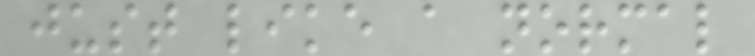just like a normal
